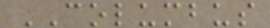COLUMBUS
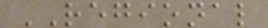REGIONAL
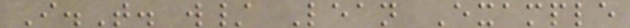I.T. w/ Lean Example
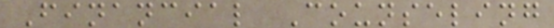Financial Counseling
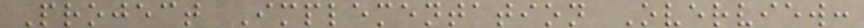Project Implementation Overview:
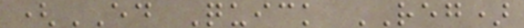(ED Quick REG)
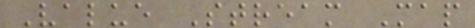Value Stream Map
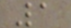1
